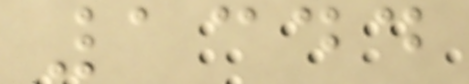1344
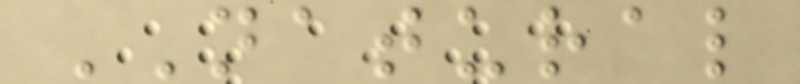NATURAL
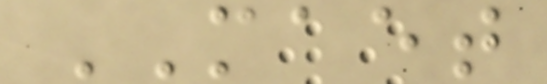MAET
